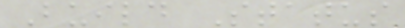Build Status
